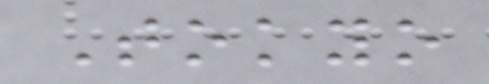Tokyo
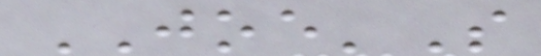JOE'S
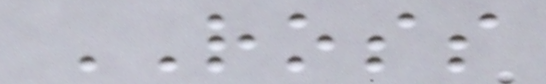ROSS
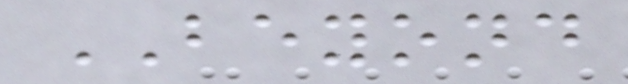BEYOND
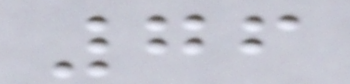76
